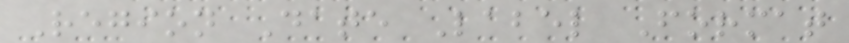Region Date Label Format
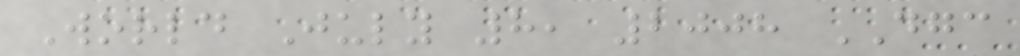World July 8, 2008 DGC
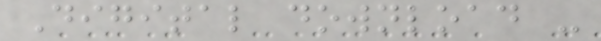Digital download -
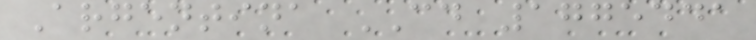Argentina CD 1775441
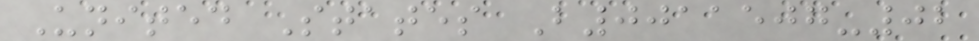United States B0011507-02
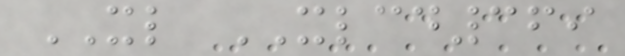XL XLCD369
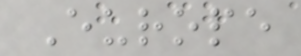Europe
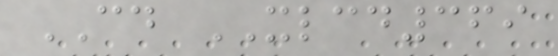CD XLCD369
